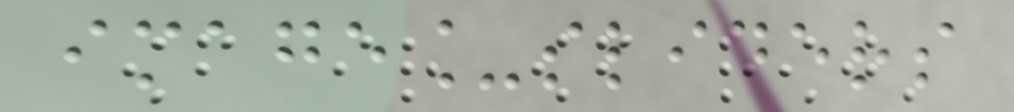image_sliders
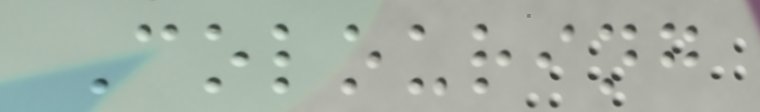Colouring
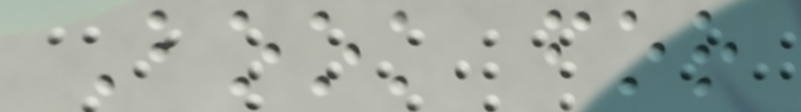Book for
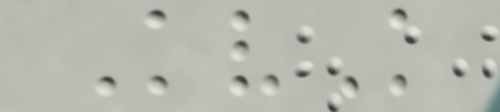KvK
